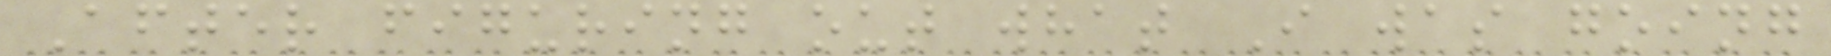After figuring out what I was going
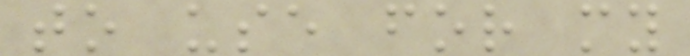to use for my
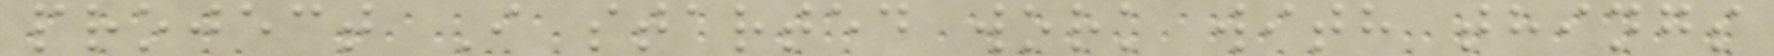project I started work with things
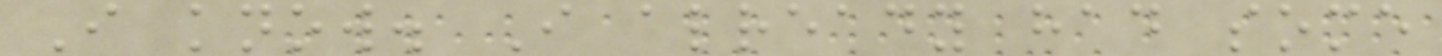I know. I already had some
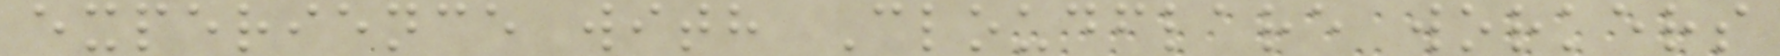experience with Cloudflare workers
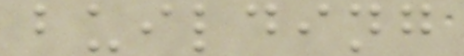building
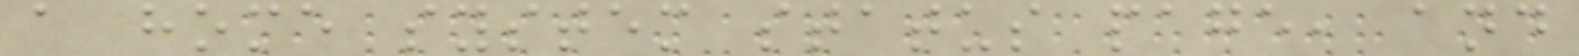a home system status page, and
